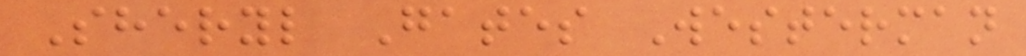Sheryl Gates Westerman
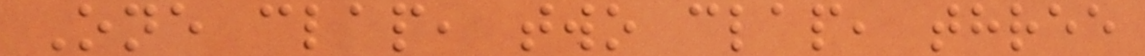One clap, two clap, three
